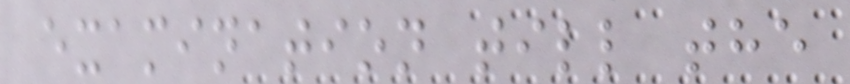examination till the
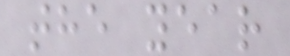the year
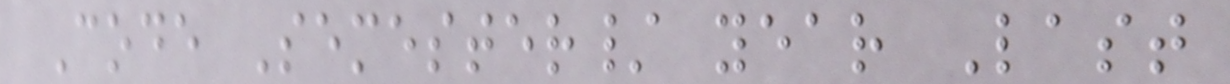Code Semester/ year Last
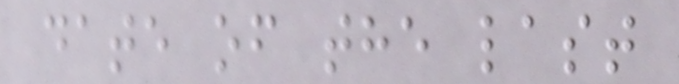date of the last
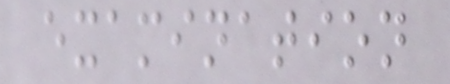examination
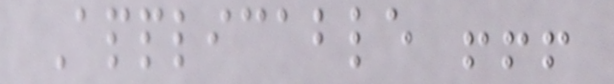Applicable !!!
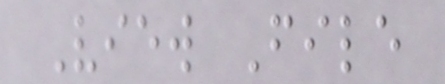View File
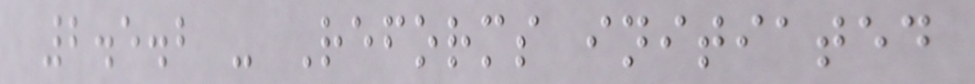2.5.2 - Reforms initiated
